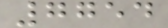7754
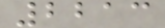2213
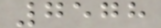7578
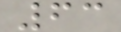63
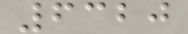6320
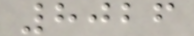8026
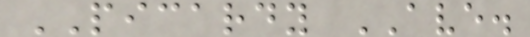PICARDY AVE.
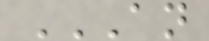AN
